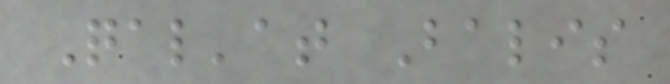Qal'at Balis
